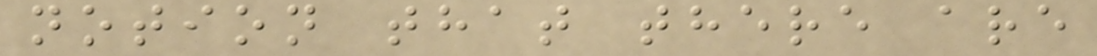notion that there are
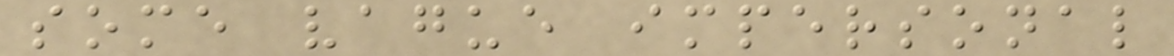some vague impersonal
